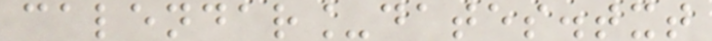calendar_dates.txt
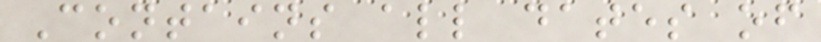Contains all dates of
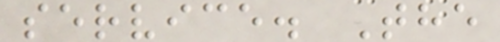service. The
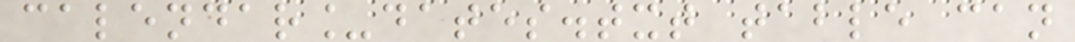calendar_dates.txt table can
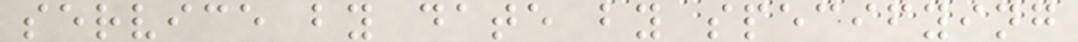service by date by specifying
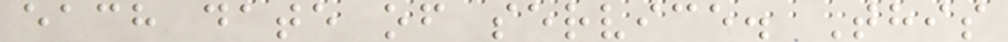each date of service. This
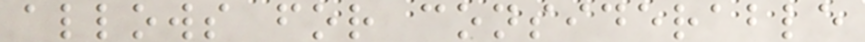allows for considerable
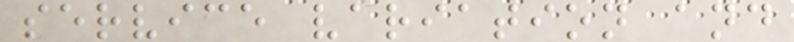service variation and
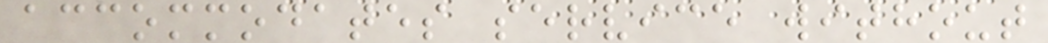accommodates service without
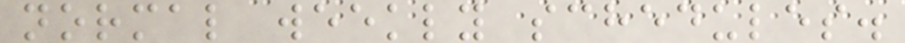normal weekly schedules.
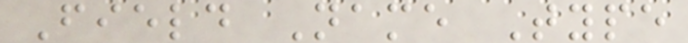Field Name Type
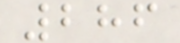286
